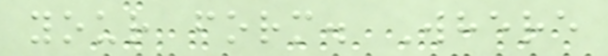your form. Where
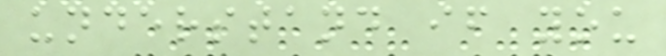understand if you
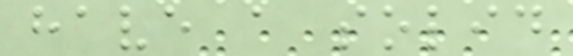have a solid
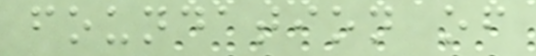foundation of
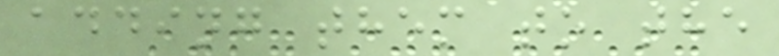adding them to the
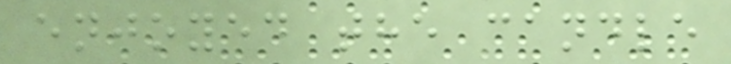enjoyed the candle
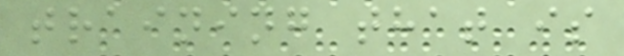training that is
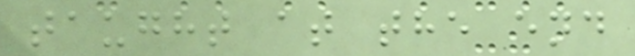taught at the end
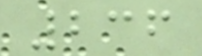236
